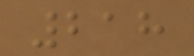218
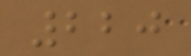220
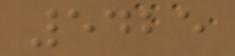5425
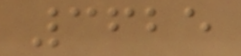3625
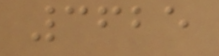3625
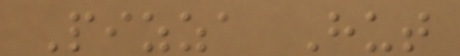Pizza Hut
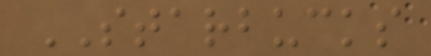STARBUCKS
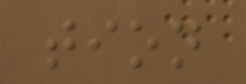tion
